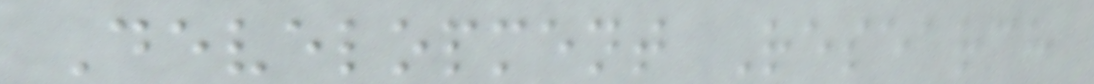Development Research
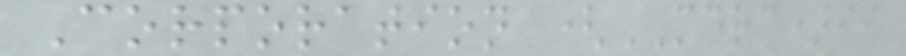Corporation (MDRC)ii
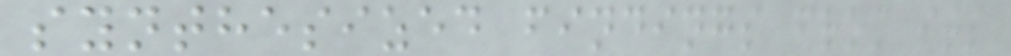synthesized findings from its
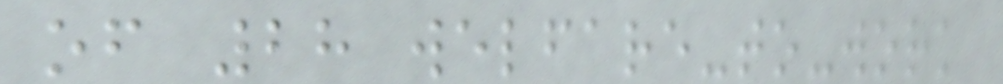of 28 welfare-to-work
